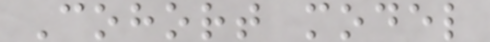Cohort model
